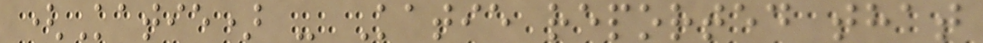(Katie) - Katie reported that
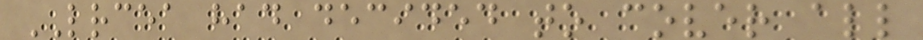LRCEA had decided to cover all
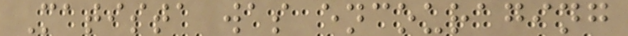Matista was encouraging
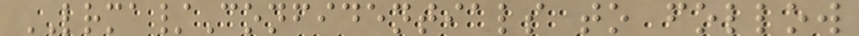LRMA/Confidentials to follow
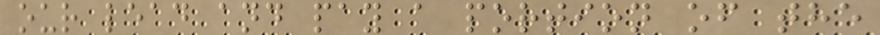our lead and pay a portion of the
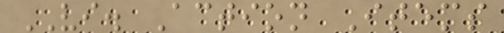VI. Action Items
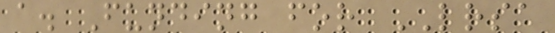a. Funding for LRSA
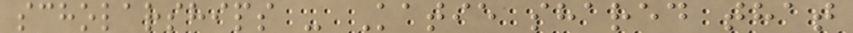scholarships - Katie shared that
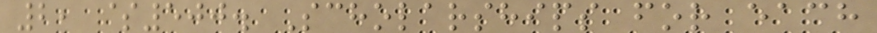2, $500. Scholarships for each
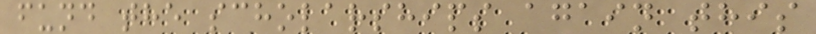fund the scholarships again this
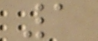1
